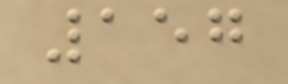157
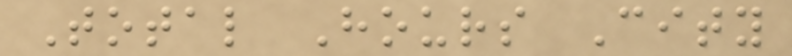Total Hours City
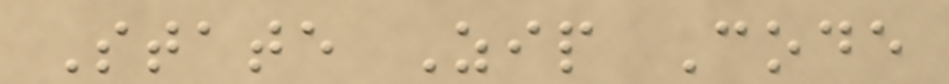State Zip Code
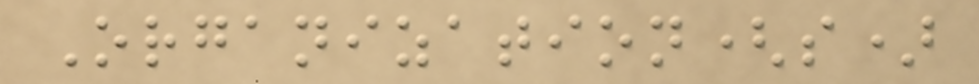Organization(s)
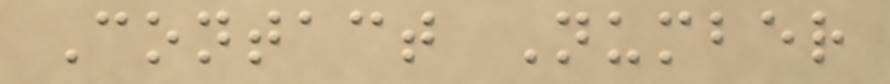Contact Number
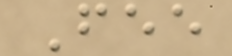Fee
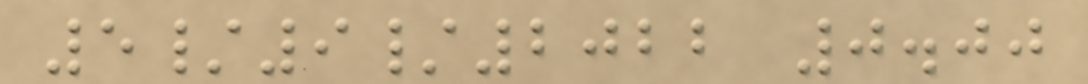5/9/2022 0.00
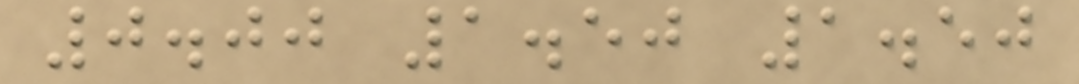0.00 1.50 1.50
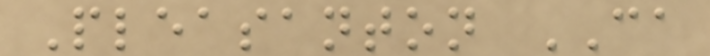Pleasanton CA
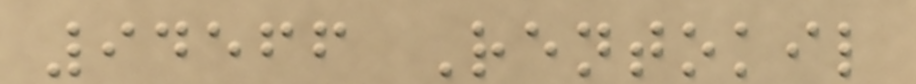94566 Rentokil
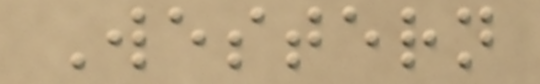Western
